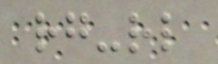rg-rl
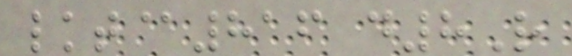lkt@816 d8R
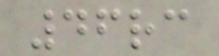46rc
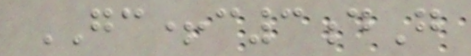GC+c3dG
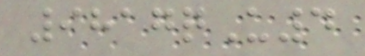9817qU4
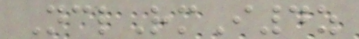NclRmI4z
